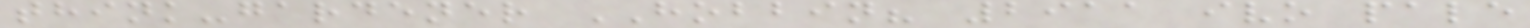think-gardener HOBBIN? 2911 ivo pale
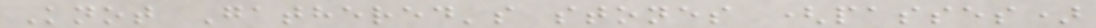Knot Gathered's stones (passes)
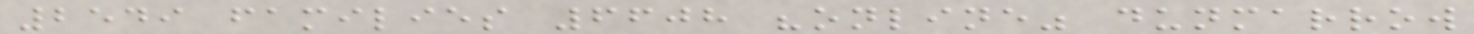2549 families 6608 "online" dunmarrow
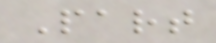Part
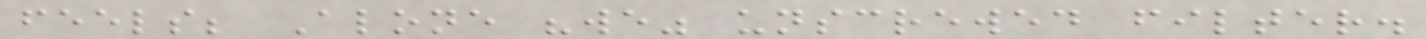feels; Alone "we" unscrewed filter.
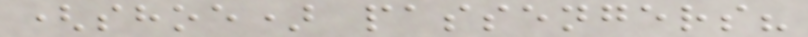(shoe) passengers?
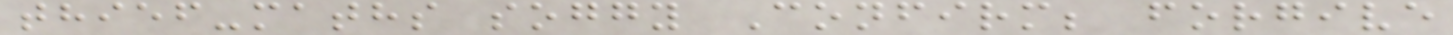thief-maths soggy Confirm; forgive
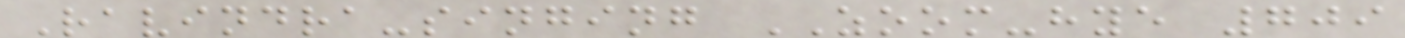Ravindra-singing ZOOM-hye 709
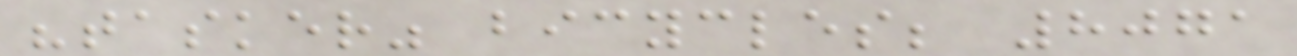"tasker" bicycles; 8071
